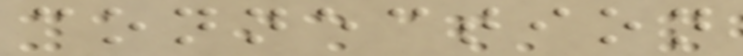connection
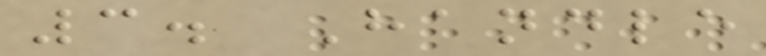3. Handle
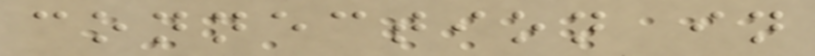connection in
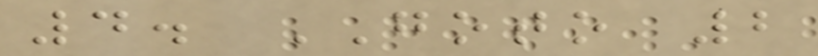4. GOTO 2
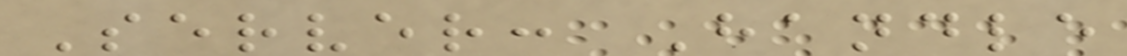Server: Handle
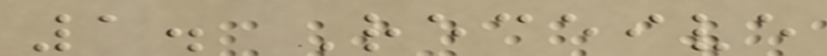1. Receive
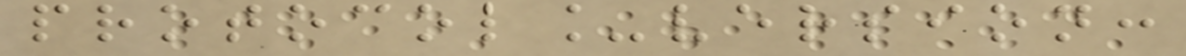protocol_version:
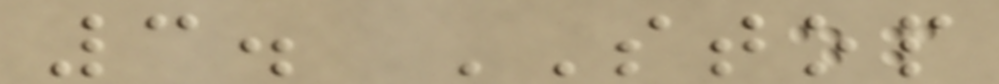3. STOP
